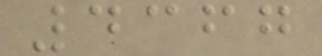4367
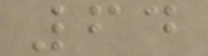64
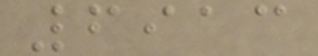6913
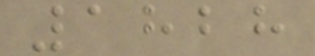1828
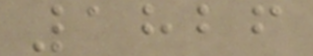1826
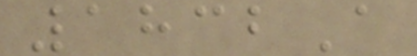1832A
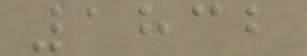1832
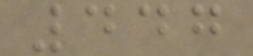447
